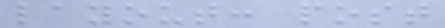layout: post
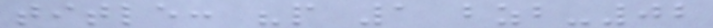title: "p 1 bzb-02
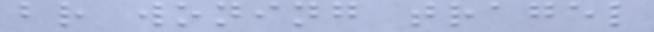br woning tragel
